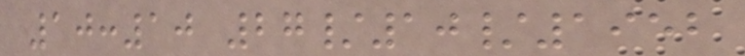10:10 27/10/1952
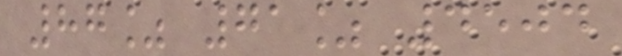87% 71% 4504
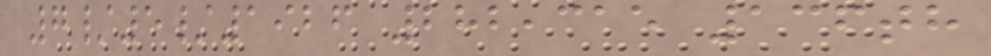7/5/1926 282,315 136th
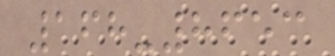168-8653
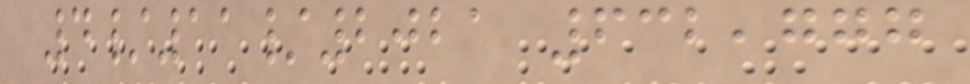4/11/2021 632,777
